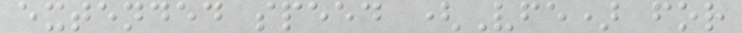extended speed (Vfe) for
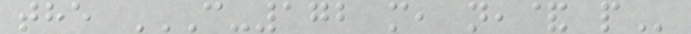the C-172 M, N,& P
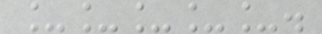_____.
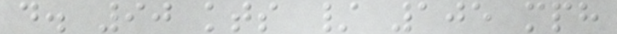d. 90 kts / 105 mph
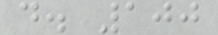d. 100
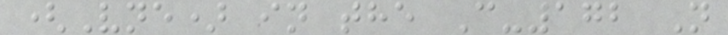(Vne) in the C-172 N
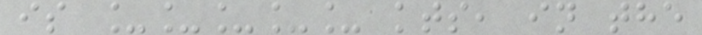is _____ kts, in the
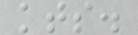kts.
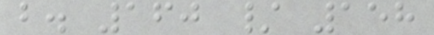b. 160 / 158
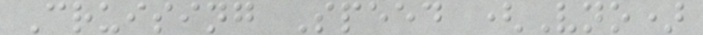Cruising Speed (Vno)
